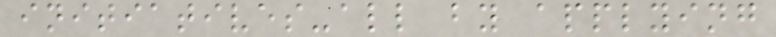initiatives-all by applying
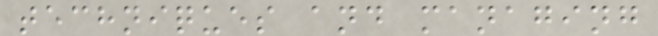techniques and managing
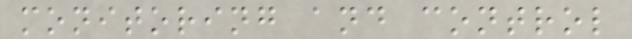monitoring and control
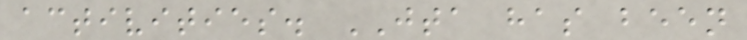activities. JTA has been
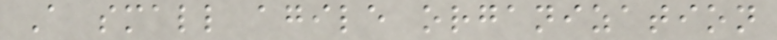A small agile organization
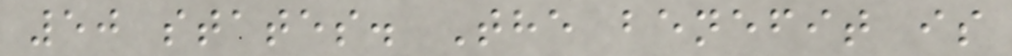50 states. The benefit is
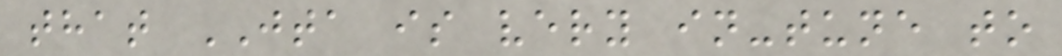that JTA is very in-tune to
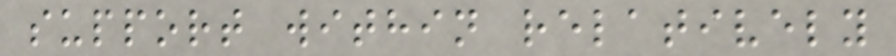support within relatively
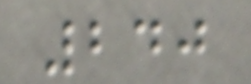240
